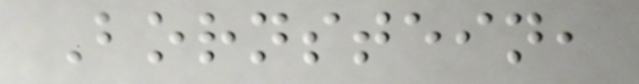Bornstein,
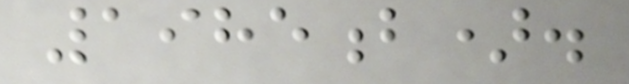1985b).
